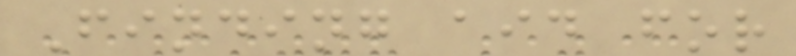Finding aid for
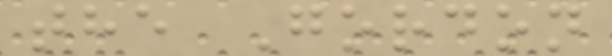the Gordon
